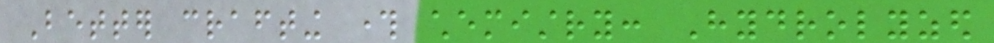Better crafting through chemistry: Hydrolyzed
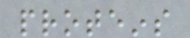proteins
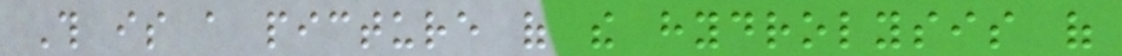This is a picture of the hydrolysis of
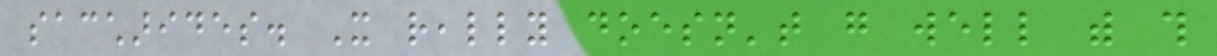saccharides. It really doesn't go well with this
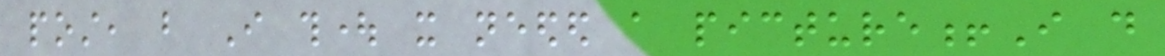post, but I thought it needed a picture!I do
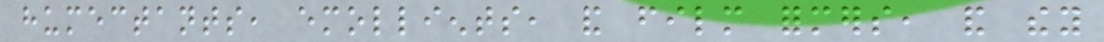humectants, emollients, and film formers, and they
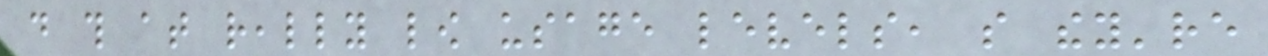do this at really low usage levels, so they're
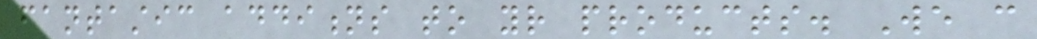fantastic additions to your products. We can
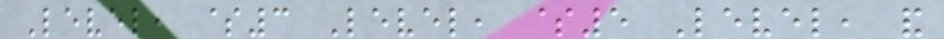Level, $3 Level, $5 Level, and
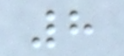8
